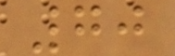70
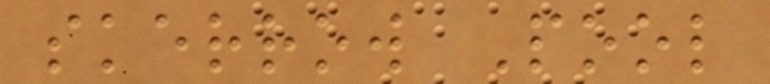skerrow Pool
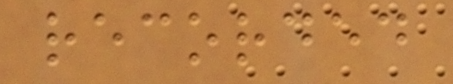recorded
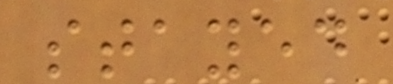stayed
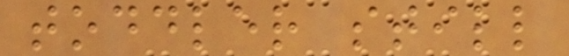toddler still
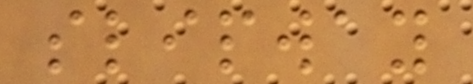slipway
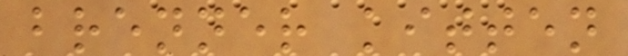brenner kitten
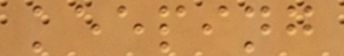keeping
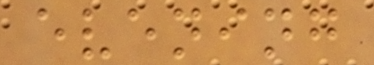evening
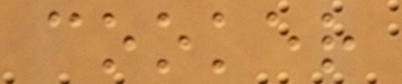cooker
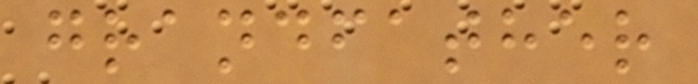grandfather
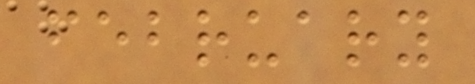february
